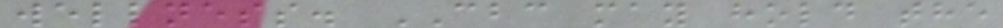wellness. CBC may hold the
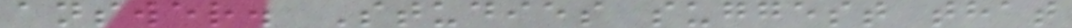answer. Studies suggest that
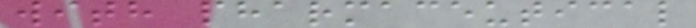with pharmaceutical
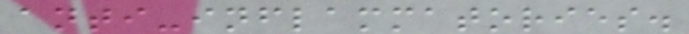anti-inflammatories.
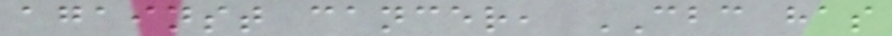against cancer, CBC has
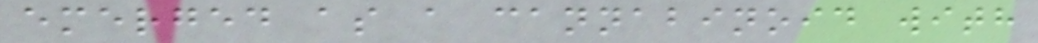emerged as a cannabinoid with
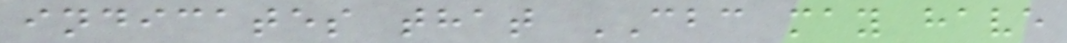indicates that CBC may have
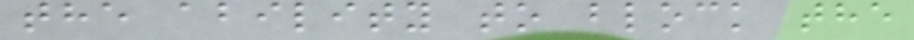the ability to block the
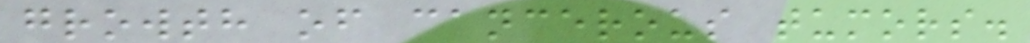growth of cancerous tumors.
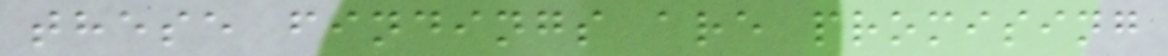these findings are promising
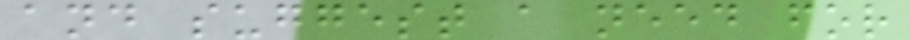and suggest a need for
